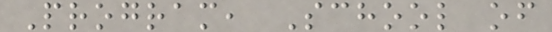Program, School of
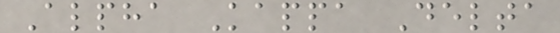Alpha Kappa Delta
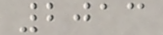2013
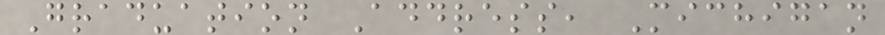Graduation Address, Michigan
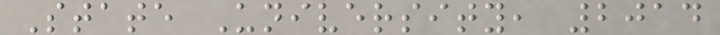State University, 2014
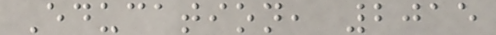Education, 2015
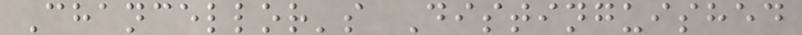Chancellor's Distinguished
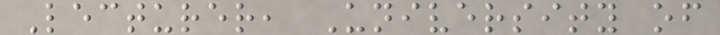Lecturer, University of
